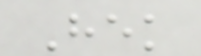Hek
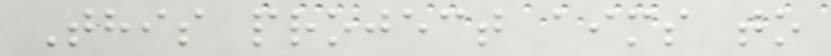This project aims to
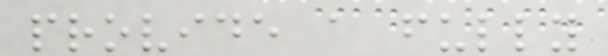provide a fully
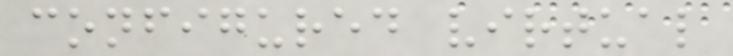configured virtual
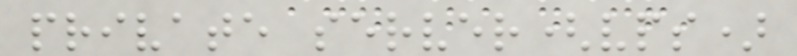private server(vps)
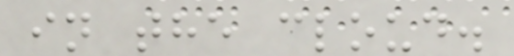in the cloud.
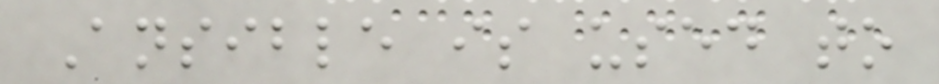Ansible is used to
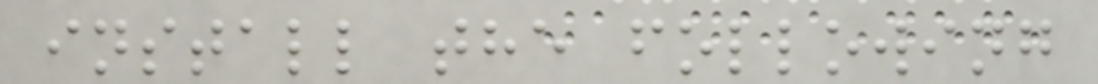install the following
